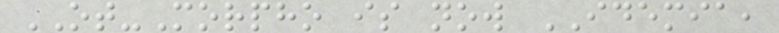OT-Morpho is now IDEMIA,
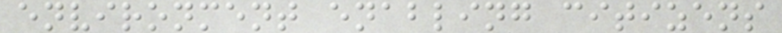environment enabling citizens
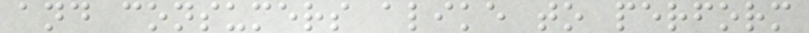and consumers alike to perform
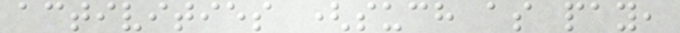activities (such as pay,
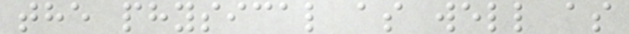the physical as well as
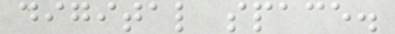digital space.
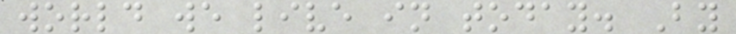world we live in today. By
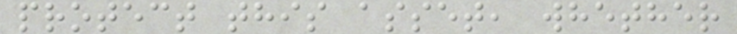protect this asset, whether
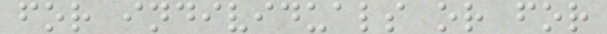for individuals or for
